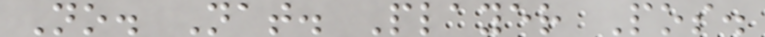No. Nat. Player Pos.
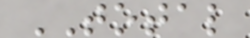TOTAL
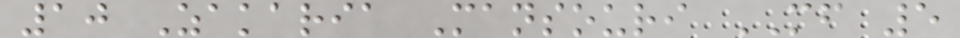10 Zakaria Mansouri MF 5
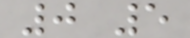0 5
